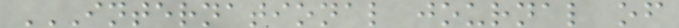INTERNATIONAL JOURNAL OF
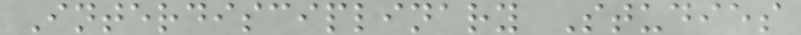Interdisciplinary Studies
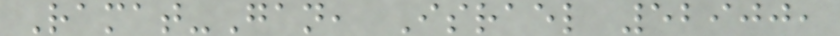Ramat-Gan, Israel 52900,
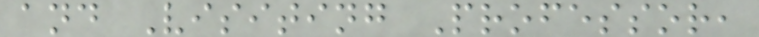and Visiting Professor,
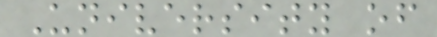University of
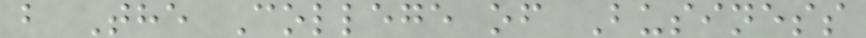b The College of Business
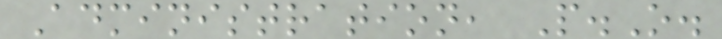Administration, P.O.
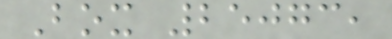Box 25073,
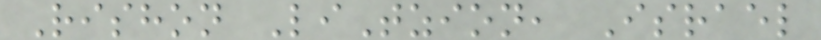Rishon LiTzion, Israel
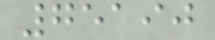75190
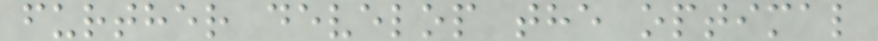further develop the optimal
